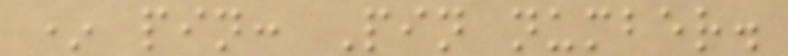* pin: Pin number.
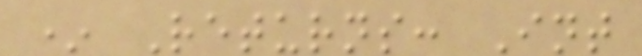* Returns: Int
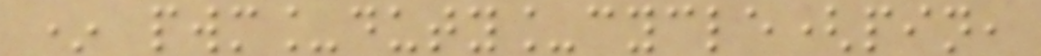* pwm_duty_cycle(pin,
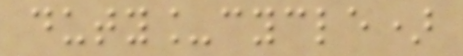duty_cycle)
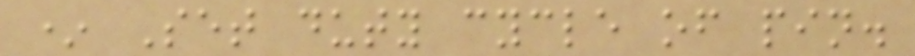* Set duty cycle of pin.
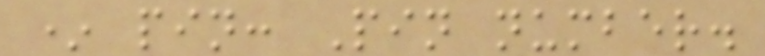* pin: Pin number.
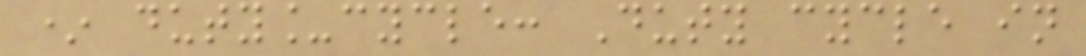* duty_cycle: Duty cycle in
